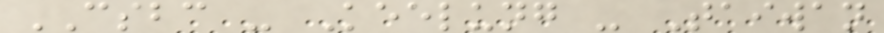CSBC - Keelung - Taiwan
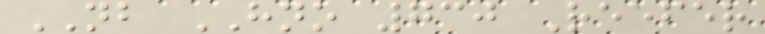NB HNO 730 Reefer
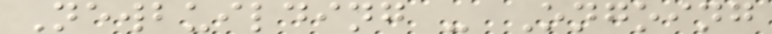Newbuilding - Ongoing
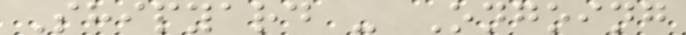Shipyard - Ongoing
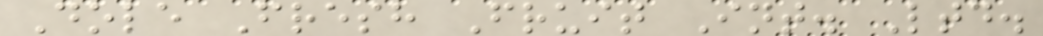Dole Fresh Fruit Int. Ltd.
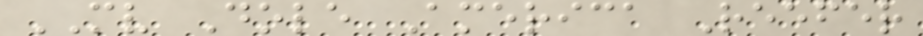MV Dole America Reefer
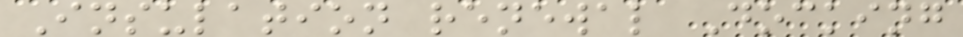Insulation renewal Docking
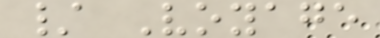/ Voyage
